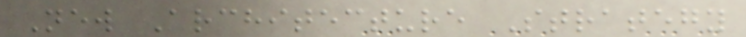New Architecture Strategy
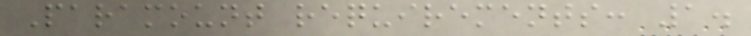Paramount requirements: 1.
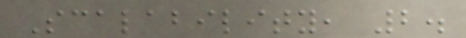Scalability, 2.
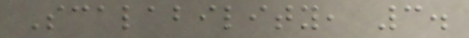Scalability, 3.
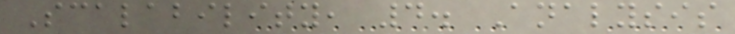Scalability, 4. Analysis
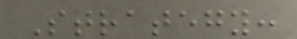Strategy:
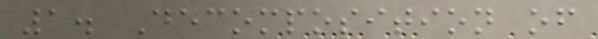1. Decomposition of
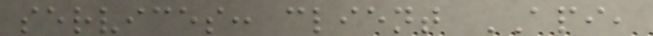services: client API,
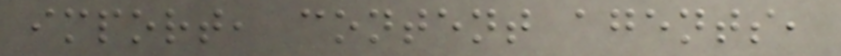import, content agents,
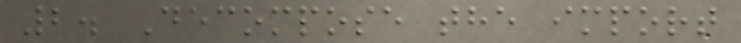2. Decompose the import
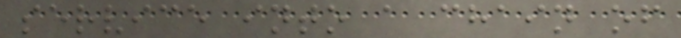service into a chain of
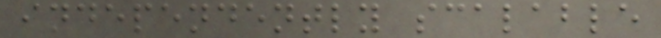independently scalable
